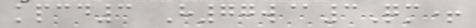kpcd3 H77w@3Qm+
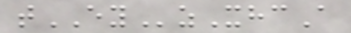tEYzXhcA
